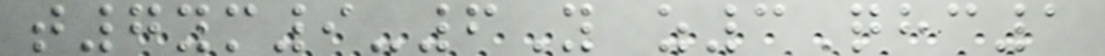t7ym9-6Y z3Qhc1
